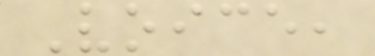Voice,
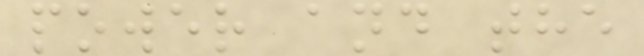power and the
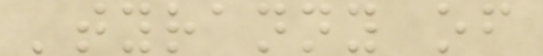'tyranny of
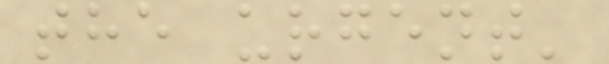the urgent'
